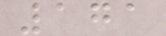171
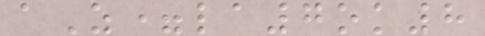aZ=la7ok8
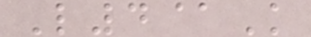L4@K
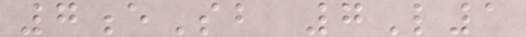7eSb 7L1
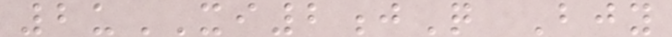2uXI2jQ Bjy
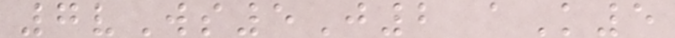7vWs5J2 aK5
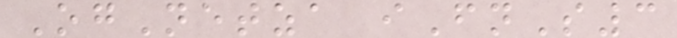OgNetza iFnS3
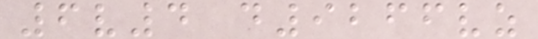6v4 d9266vz
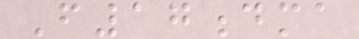F17dma
